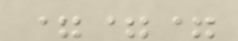===
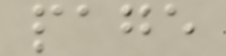page
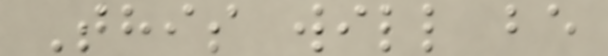This will be
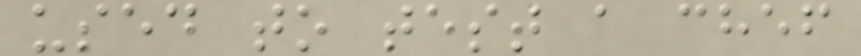used to test a chef
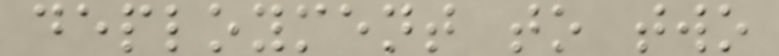deployment to two
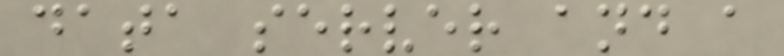data server and a
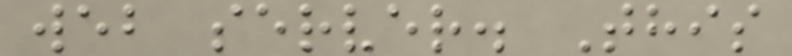web server. This
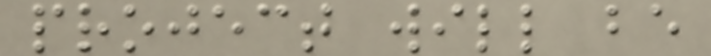project will be
